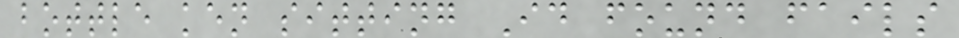bottle ken sitting Id found fails
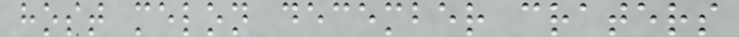host melon december craters
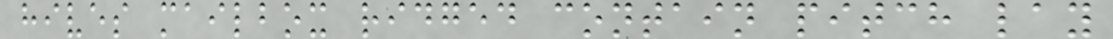hives mailbox ridged contain pitch lay
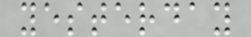yesterday
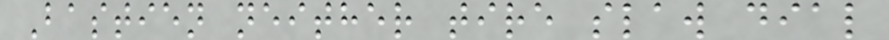Bastien neither tire slaw dial
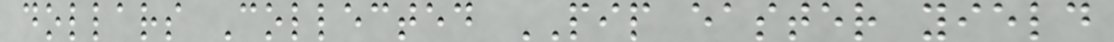dollars Collected PIP easter yield
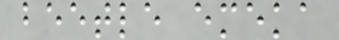beetle emeka
